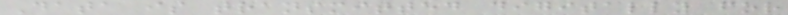Data is transmitted digitally for
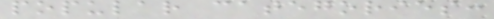popular categories:
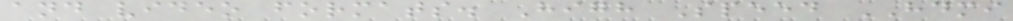and video formats. High Speed HDMI
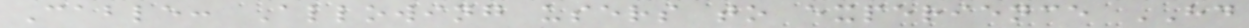Cable: Allowing users to experience HD
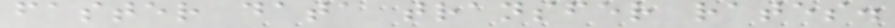faster data transfer rates.
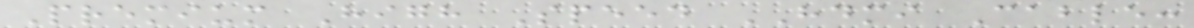Premium High Speed HDMI Cable:
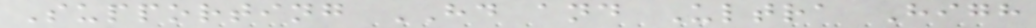Supporting HD and Ultra High
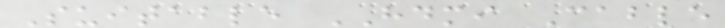Suitable HDMI Cable
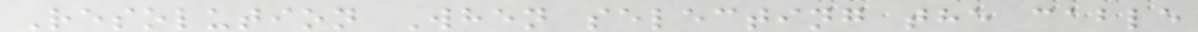Resolution When selecting the cable
